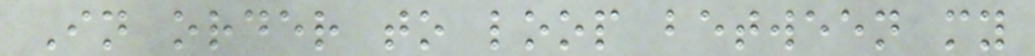In order to loop between my
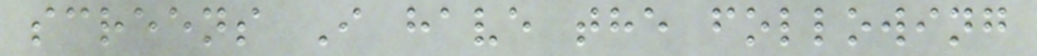screens I have the following
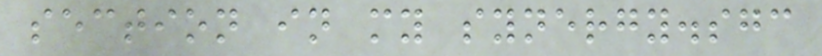section in my synergy.sgc
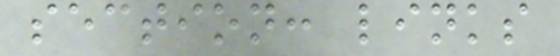section: links
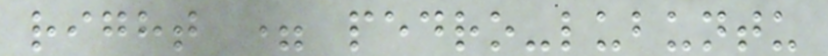right = pedro-lubuntu
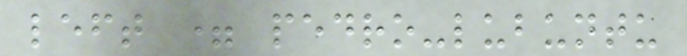left = pedro-lubuntu
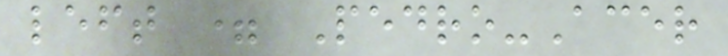left = Pedro-Acer
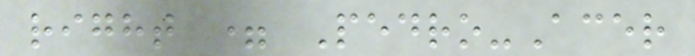right = Pedro-Acer
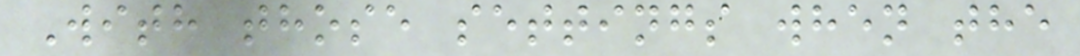With those settings when the
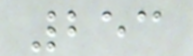253
